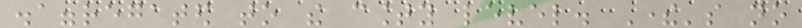disaggregated to the county level. There's no
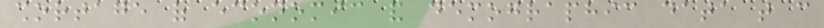shortage of economic and demographic data that can
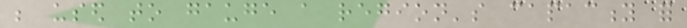be used to gauge a region's capacity for
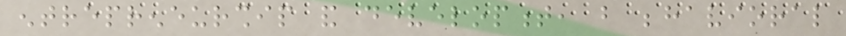entrepreneurship and development, but behavioral
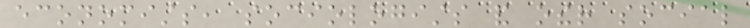economists, sociologists and other social
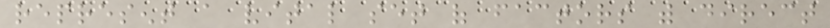represent a vital set of factors with direct
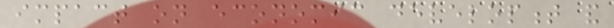impact on economic development and
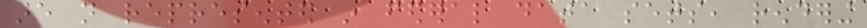are not represented in federal data sets, rendering
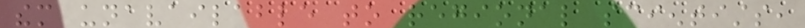them unavailable to regional scientists,
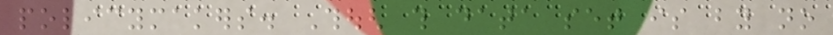policymakers. Though this data set is by no
